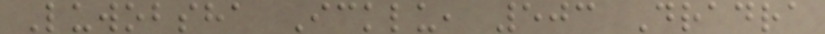Luwobsha Icklu, 503 Dradra
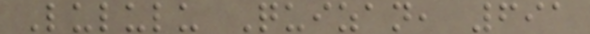Lululu Quizan, 691
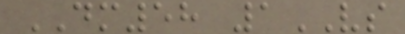DM58 1VS
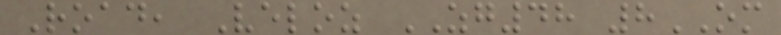Road, Veloz ZG48 8OM
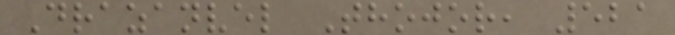Drazanvel Thojor, 521
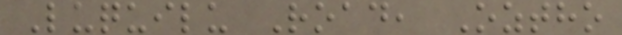Luquilu Road, Oztho
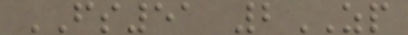FS51 2ZP
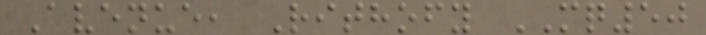Avenue, Rithofy MQ50
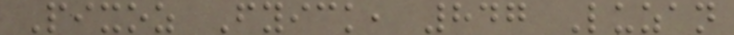Pixoz Fyick, 847 Luzan
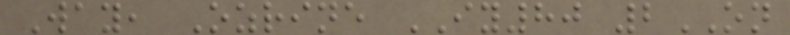Way, Ozrine IY80 2ON
